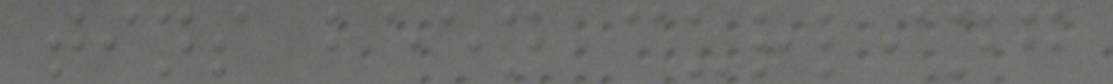tins been curling
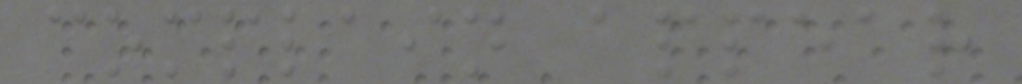complain appear
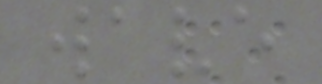wave
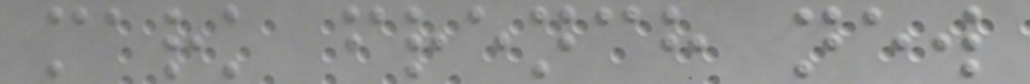mark french new
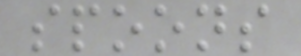spoons
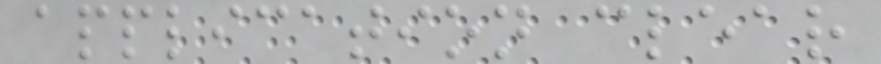application clear
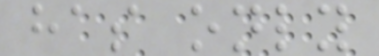has only
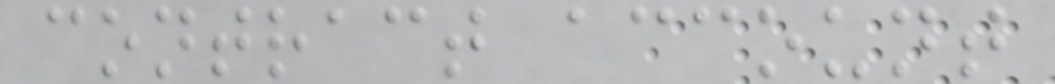contract account
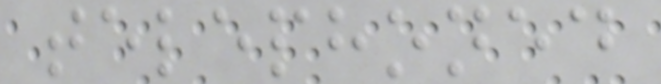telephoned
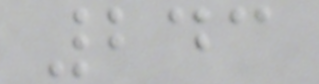243
